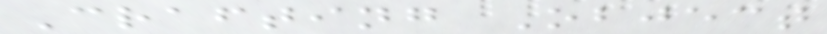Crafting Object
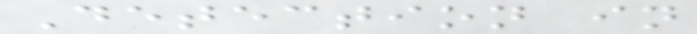Detection in
